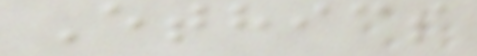Ethics
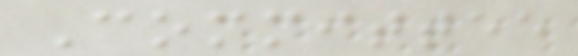Committee
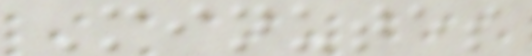Minutes
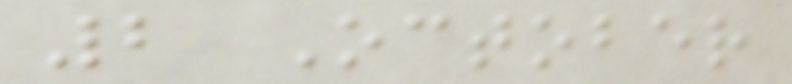2 October
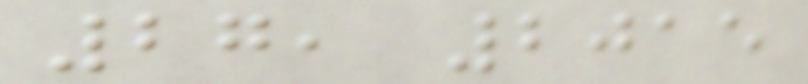27, 2015
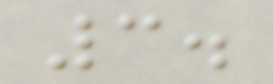3.
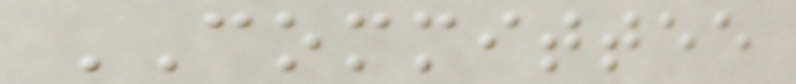COMMITTEE
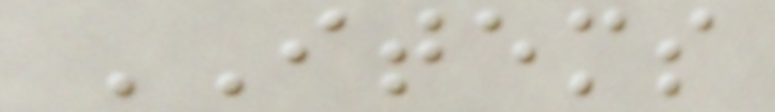ITEMS
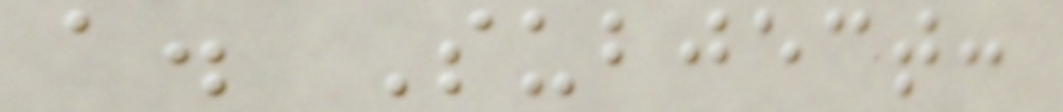a. Subject:
